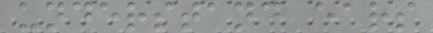understand ears
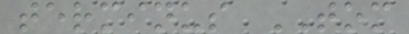terminus TOM
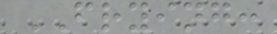FRYING:
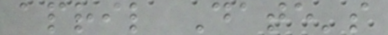april Date's
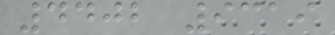4402 9319
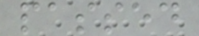passed
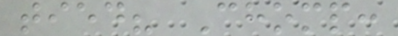tied? Chomp:
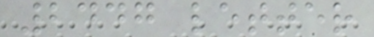2447 letter
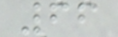66
